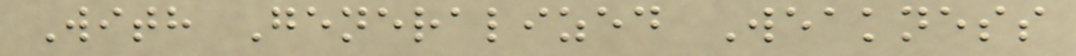With Generalized Weakness
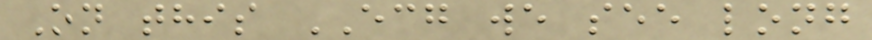On this ECG we see long
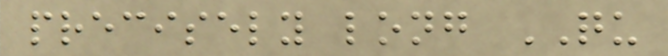precisely long QU
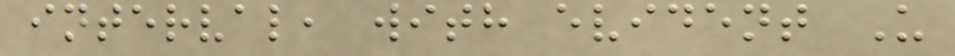interval, with evident U
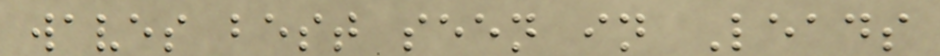waves best seen in Leads
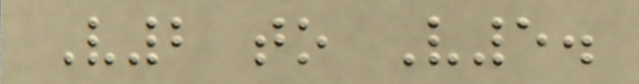V2 to V5.
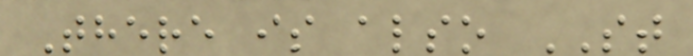There is also ST
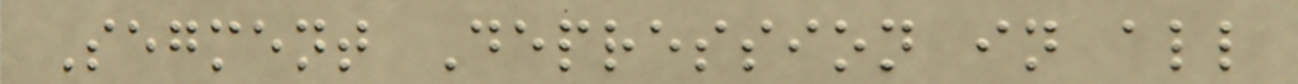Segment Depression in all
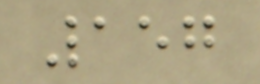157
